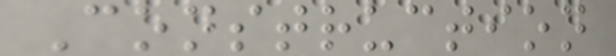Construction
